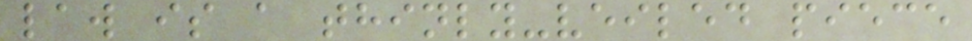law is a thinly-veiled piece
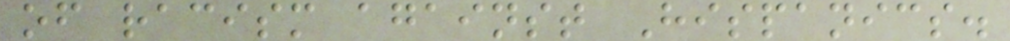of racism against Hispanics.
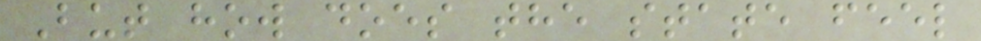But how does the state feel
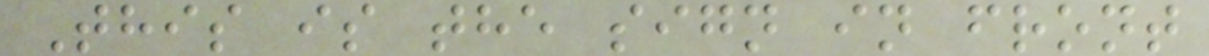This is the sign in front
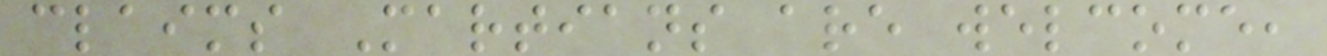claims Martians are welcome,
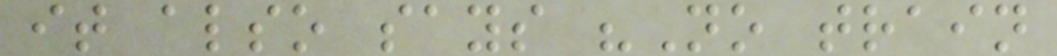it also says "No train
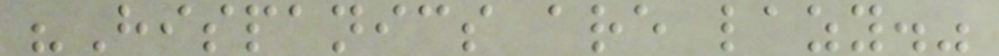"Hispanics are lazy."
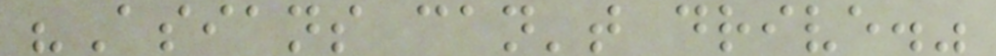"Asians can't drive."
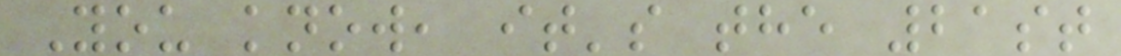You know, it's the 21st
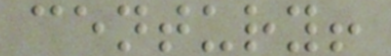century!
